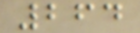264
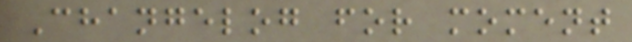Changelog for moment
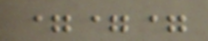===
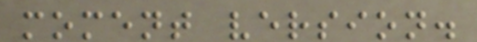moment version.
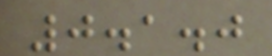0.1.0
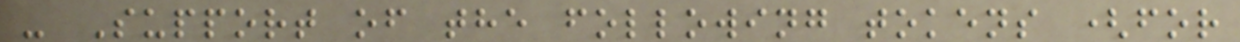- Support of the following tokens (for
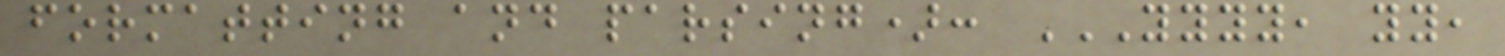formatting and parsing): YYYY, YY,
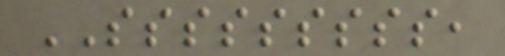SSSSSSSSS,
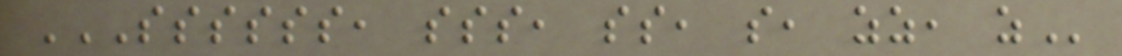SSSSSS, SSS, SS, S, ZZ, Z
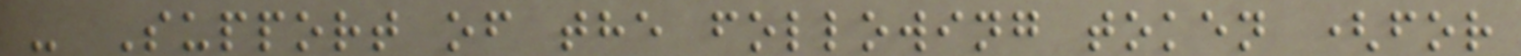- Support of the following token (for
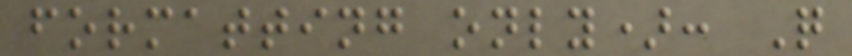formatting only): Q
